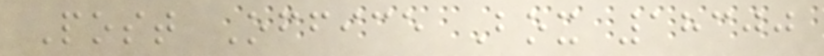Post Office Box 18300
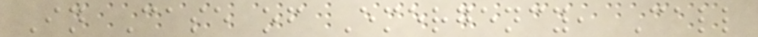In Case of Emergency, Call
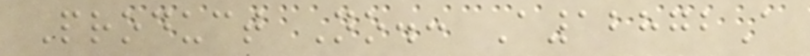Product No.: A12872A
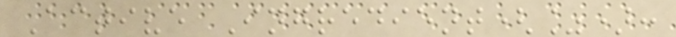Active Ingredient(%):
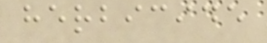herbicide
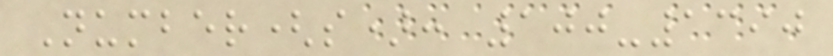Number(s): 100-1390
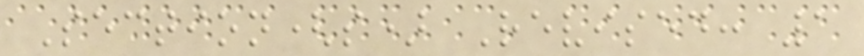Section(s) Revised: 1
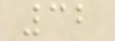32
